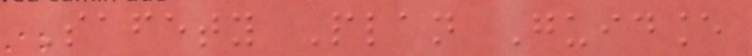Safety Plan Guidance
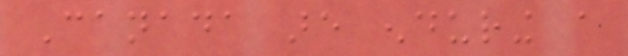Canada are enduring a
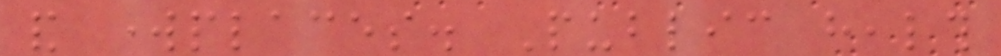and workplaces. Public health
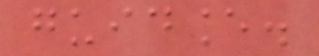guidance.
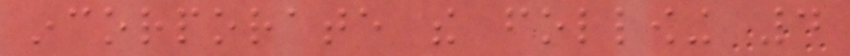incorporate the following 4
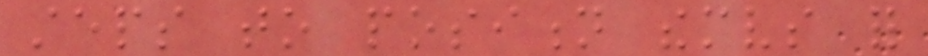steps to position themselves for
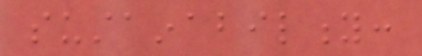sustainability:
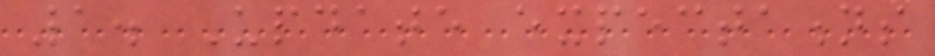1. Update expectations
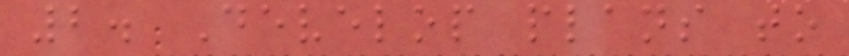2. Develop plans to
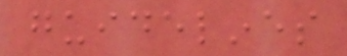guidelines
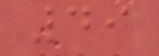49
